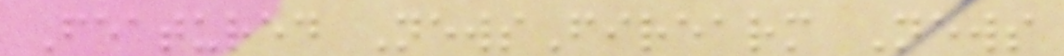Featured NewsFirearm News
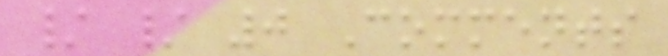/ / 0 Comments
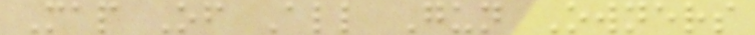Map Of All Gun Owners
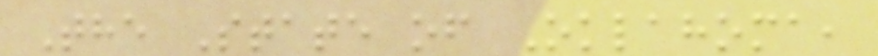The State of Oklahoma,
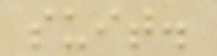suit.
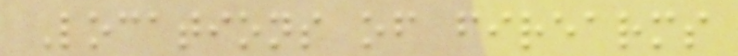Locations of firearms
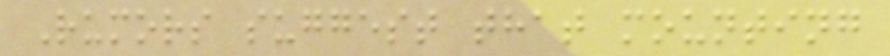Rumors suggest that mounting
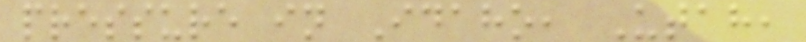pressure in Idaho, Utah,
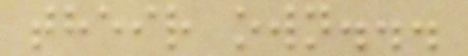their own...
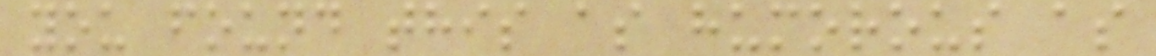you found this as humorous as
